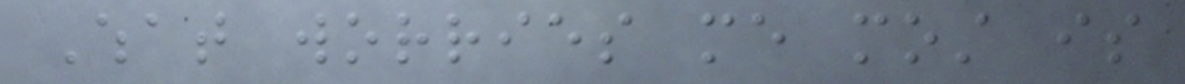What worries me most is
